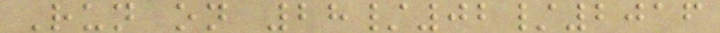Run on 28/02/2016
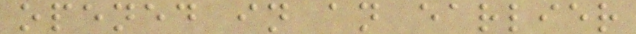opened in an earlier
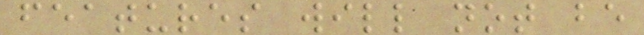features will not be
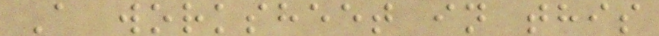A worksheet in this
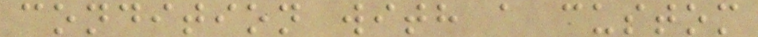condition with a custom
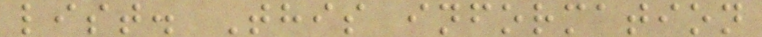list. This information
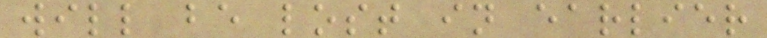will be lost in earlier
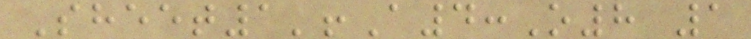Sheet1'!A4:O8 1
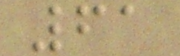61
